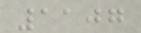1107
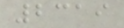2319
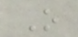O
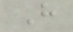H
